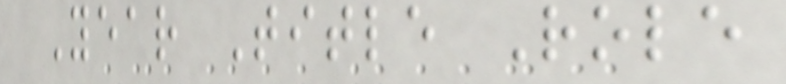Year Title Role
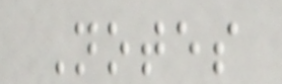Notes
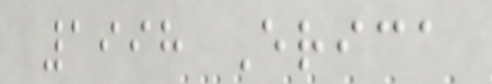1998 Erica
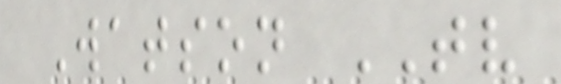Watson TV
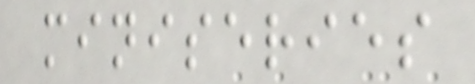miniseries
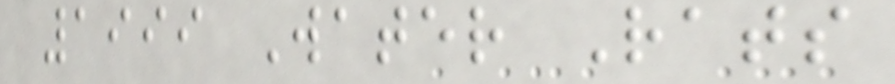1999 Water Rats
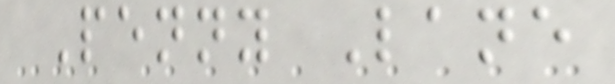Penny Lane
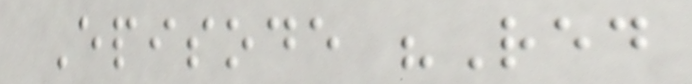Episode "Red
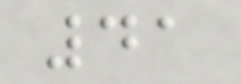41
